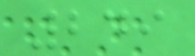249
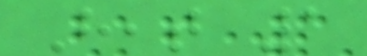Heat 1
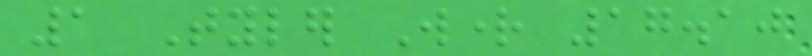1 Tyler Wright 17.10
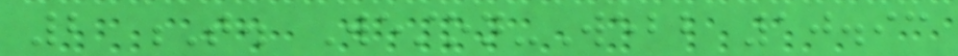2 T. Weston-Webb 10.93
